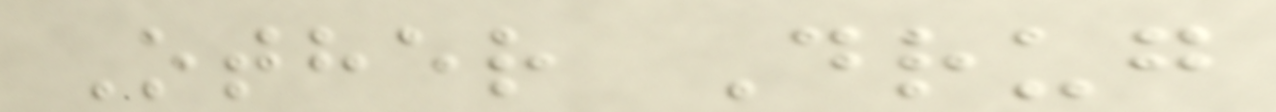Other Drug
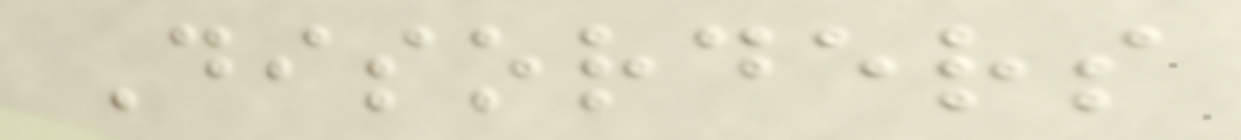Disorders
